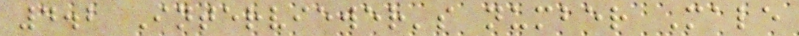4.2 Interviewer's number Male
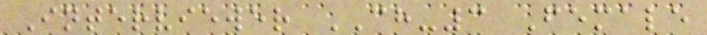Interviewer CH-3 Female
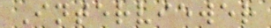Interviewer
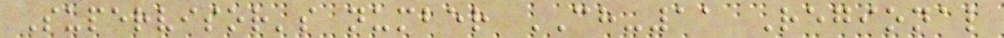Supervisor's number CH-11 Regional
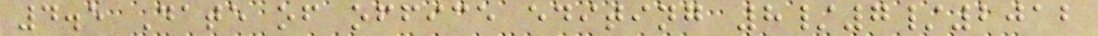4.5 Date of office editing 8/7/2012
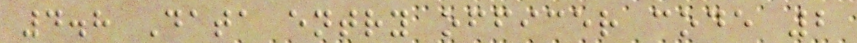4.8 Data entry officer code 2
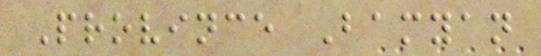Province Bamyan
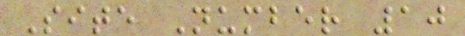Site Number 10
